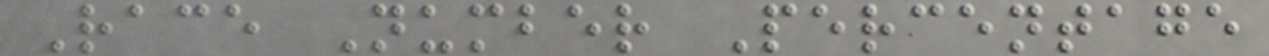Race Number Percentage
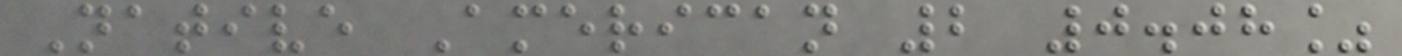Native American 2 0.08%
